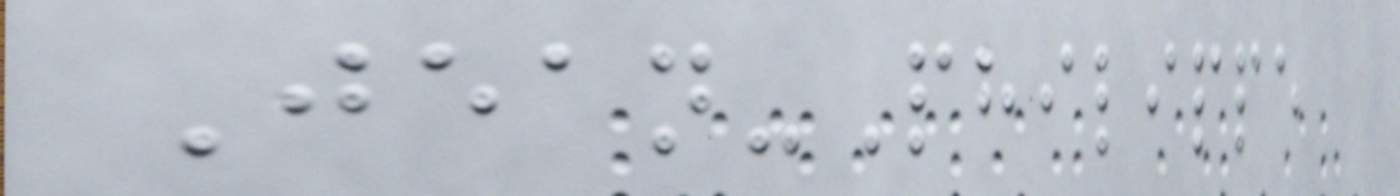Jean-Philippe
